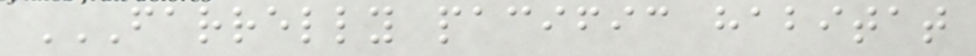FARRELLY PACIFIC HABITAT
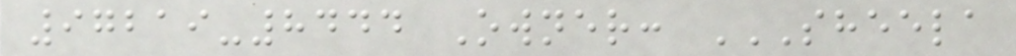97219-8444 Owner: SHEELA
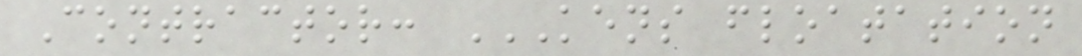Contractor: KENS FLOATATION
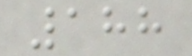188
